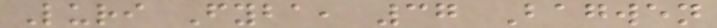Luri Fyba, 37 Bagwen
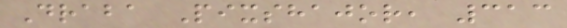Draba Pixshajor, 313
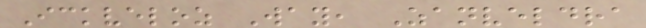Ickveloz Way, Zanveldra
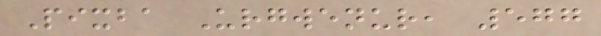Pixba Urgwenur, 577
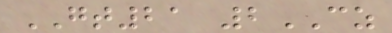GT21 2CZ
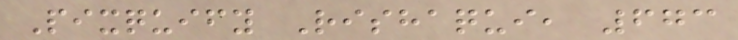Pixquify Rishaqui, 673
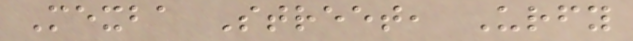Mexba Street, Urfy
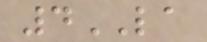4LA
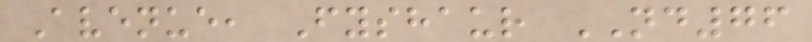Avenue, Fyshaur ND76
